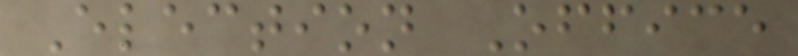Election Office
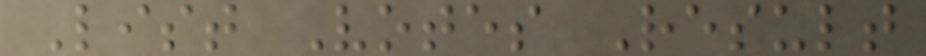List Votes Result
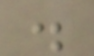.
